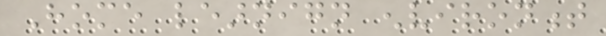Home learnign environment
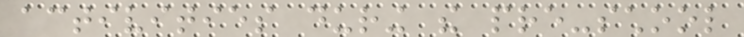activities during the pre-school
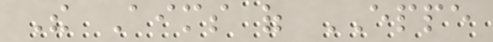The Aims of EPPE
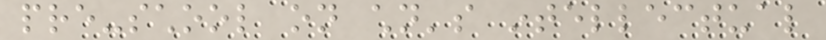pre-school on children's intellectual
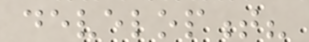development?
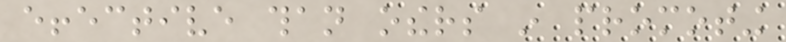effective than others in promoting
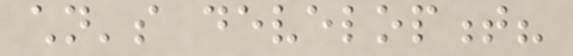children's development?
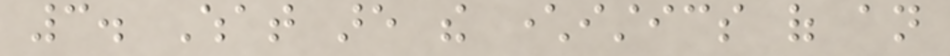3. What are the characteristics of an
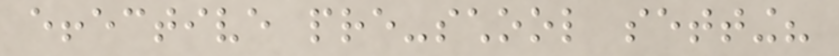effective pre-school setting?
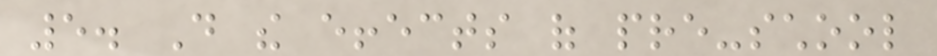5. Do the effects of pre-school
